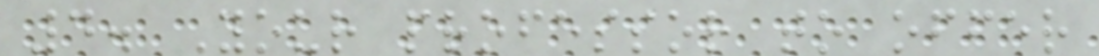4. Your professor to offer
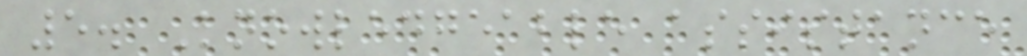5. Knowledgeable assistance
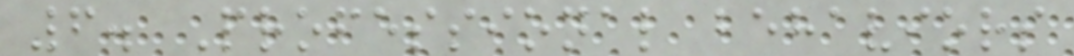6. Professional behaviors
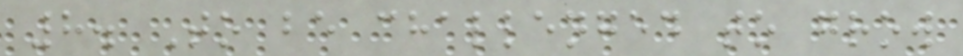8. To be challenged to grow
